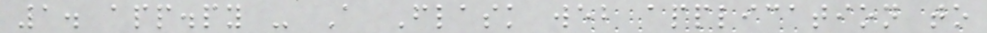1. app.py - A Flask web application to
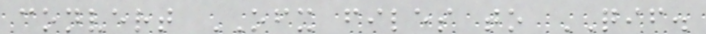convert OFX files to QIF.
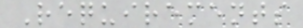Requirements
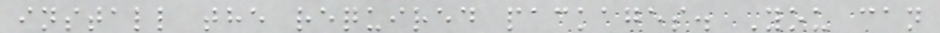install the required packages. You can
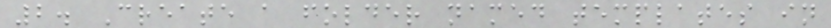2. Create a folder named templates in
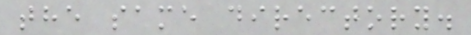the same directory.
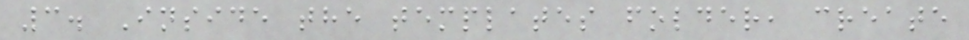3. Inside the templates folder, create
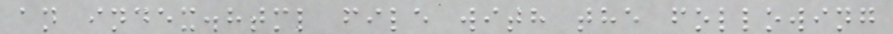an index.html file with the following
